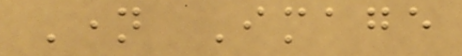Name Image
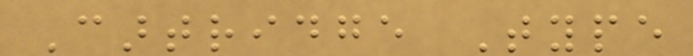Cartridge Type
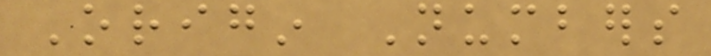Origin Numbers
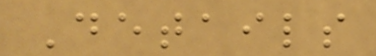Details
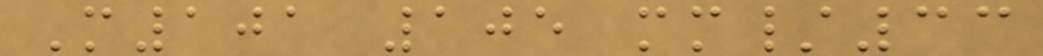M101 105 mm/33
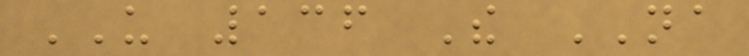US 136 The NA
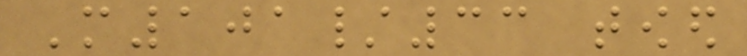M101/33 towed
